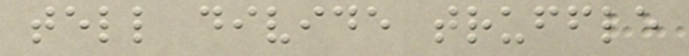tell divide truffle
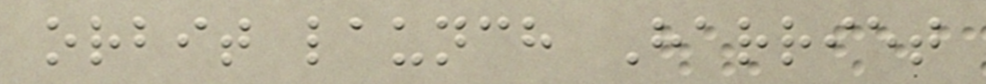orbit launch Harriet
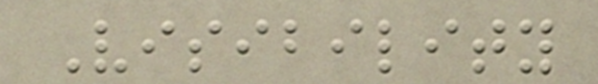Visibility
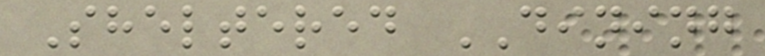Sheltered DINING
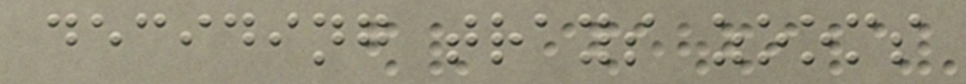deciding trays zooms
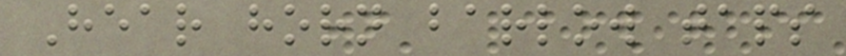Hear horn barlow taps
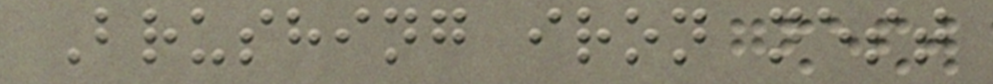Brushing iron nest
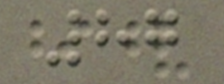87
